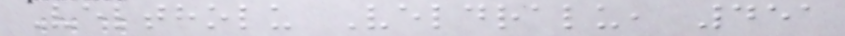Veltholu Veldralu, 451
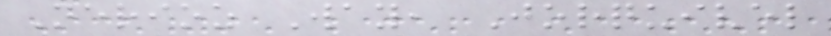Nerioz Way, Jorquivel
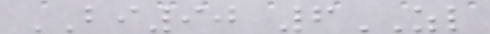BI90 6ZL
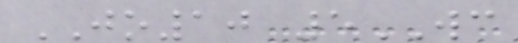JO10 5WC
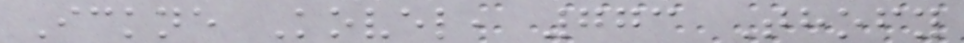Ickne Kovel, 773 Thofy
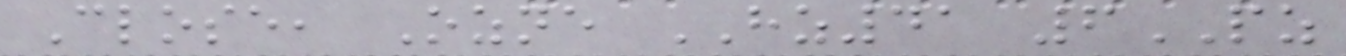Close, Ozne HZ41 6PZ
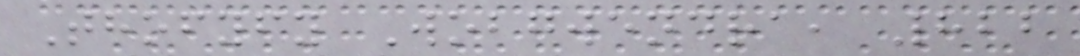Thofyfy Wobgwendra, 822
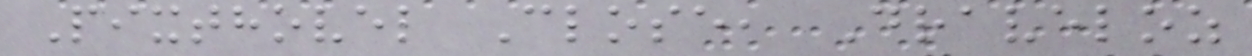Pixthovel Close, Draveloz
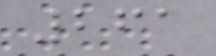261
